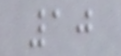10
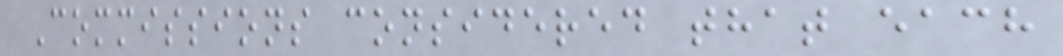Commissions considered that each
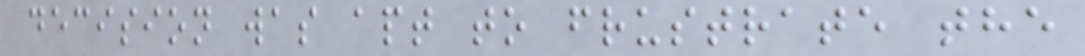decision was apt to frustrate the
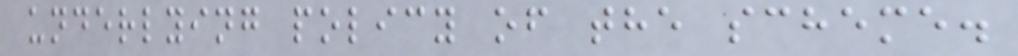underlying policy of the scheme.
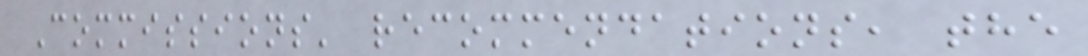Commissions' recommendations, the
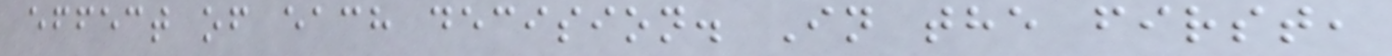effect of each decision. In the first,
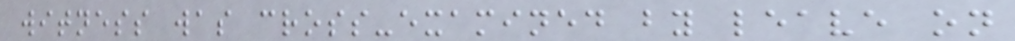witness was cross-examined by leave on
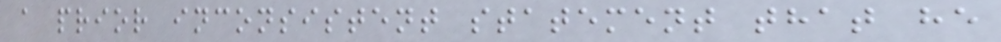a prior inconsistent statement that he
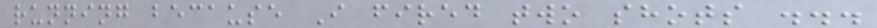running because I fired two shots ...
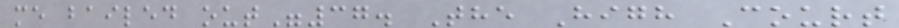me bailed out"37. The High Court
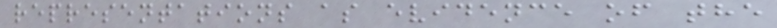representations as evidence of the
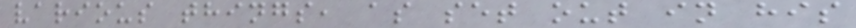various things, as set out in his
